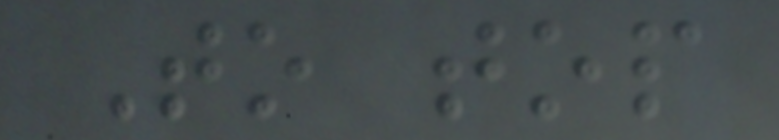To top
